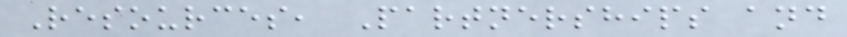Resources, Partnerships and
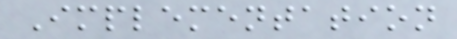Implementation
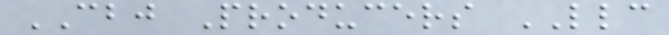CBJ Producers LLC
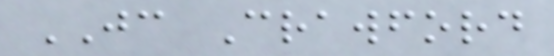JC Crawford
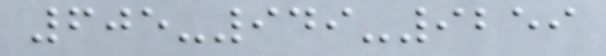605-949-9259
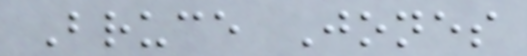Bruce Jones
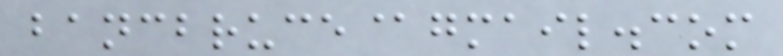bancbruce@gmail.com
